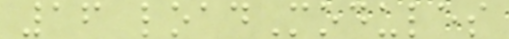16 loadModules
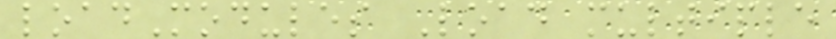loadModules Load multiple
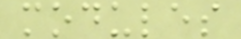modules
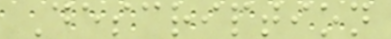Description
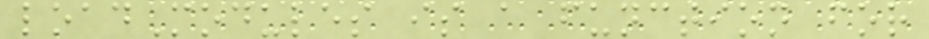loadModules is a function for
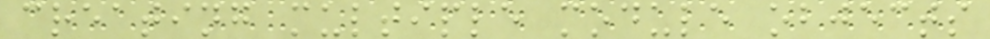creating multiple module objects
